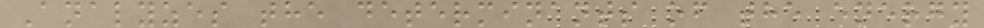Analyzes the determinants of the energy
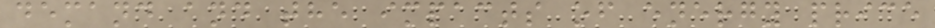demand and the impacts of energy price
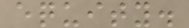equity.
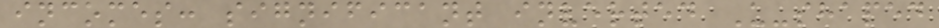incomes: significant inverted U-shaped
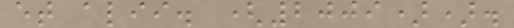et alii. (2009)).
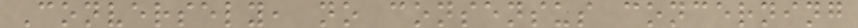Conversely, no consensus concerning
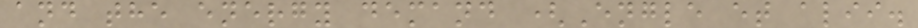and the energy demand (Engle et alii.
